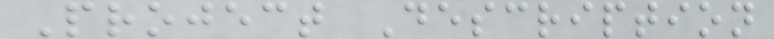Project Description
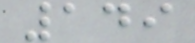149
